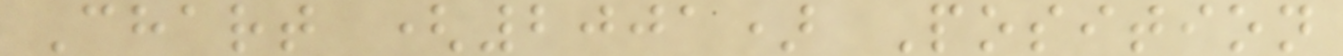Chart (2001) Position
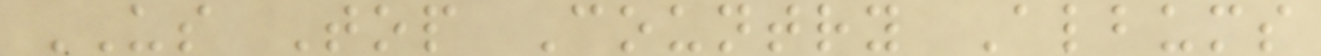US Top Country Albums
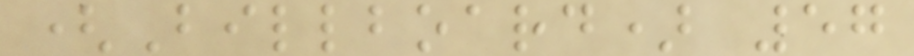(Billboard) 57
